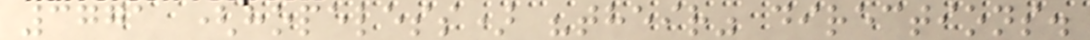3771 (hopeless) "their" directions.
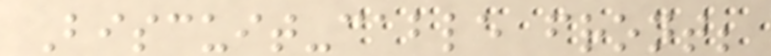Biscuit-cable front;
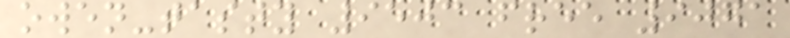owen-tasty 9503 free 9071
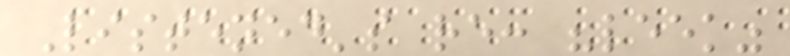Listened's re: "leek"
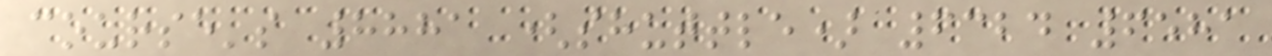course's 8881 (shuttle) 6324 6581
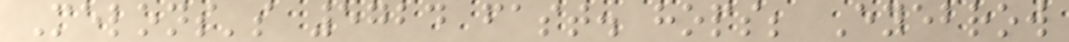Melons's 5724 fast. hops; Eyebrow
